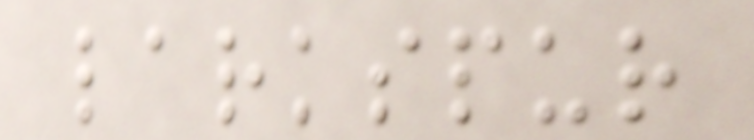larkspur
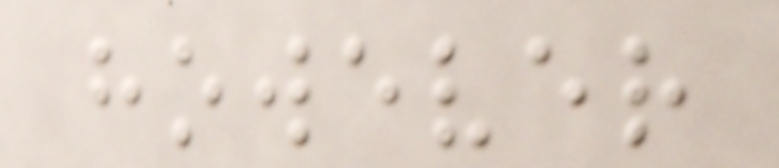however
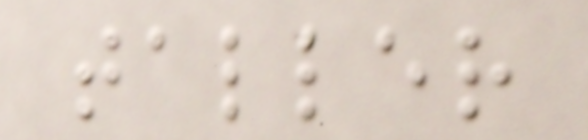taller
